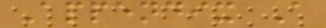Appendix A
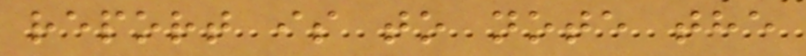report is to note the
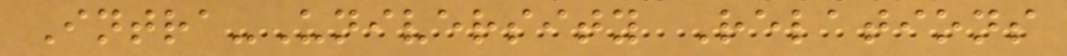Intra-University Relations
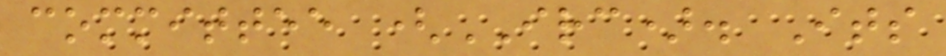committee (IRC). Its
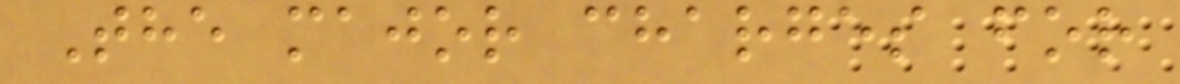The major charges for
